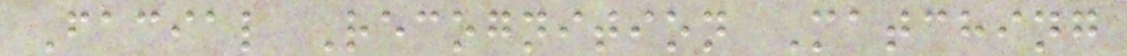Facial Recognition Matching
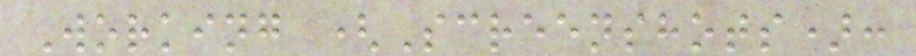Working (Screenshots):
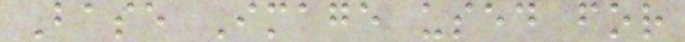Base Image used for
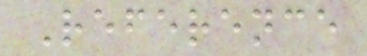Reference
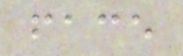face
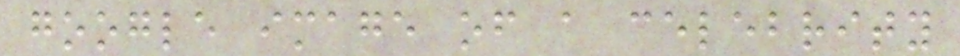google image of a celebrity
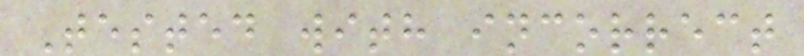Tested with incorrect
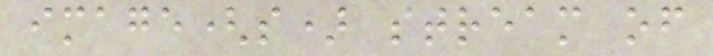image(s) stream of
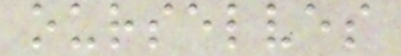ourselves
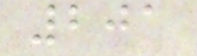201
